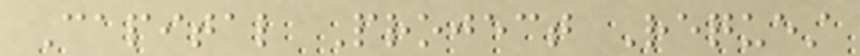Capital Project Request
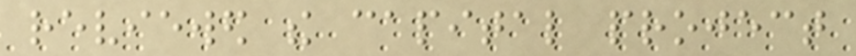reviewed the capital project
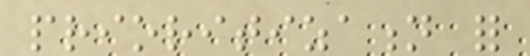prioritization for
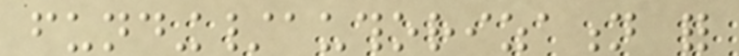funding/authorization for
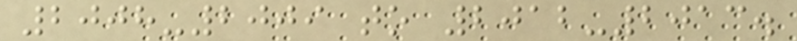2008-2009 to 2012-2013.
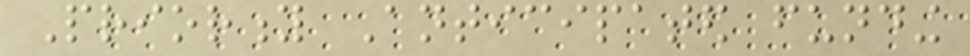Priority Anticipated funding
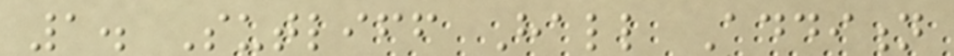1. Sutliff Hall Addition
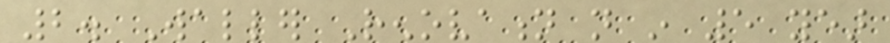2. Waller Renovation not in 5 year
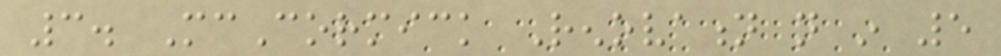3. McCormick Renovation not in 5
